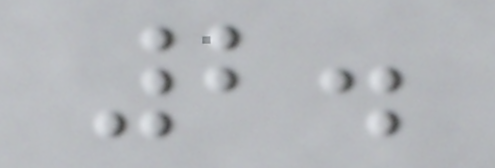2.
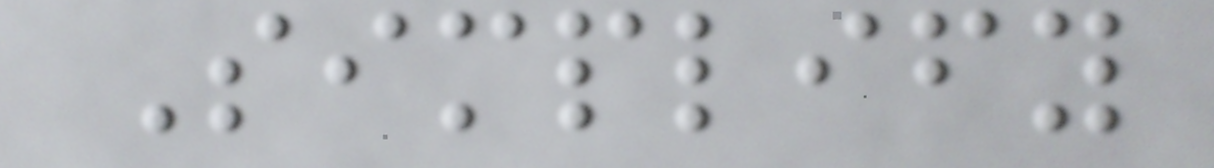Simplify
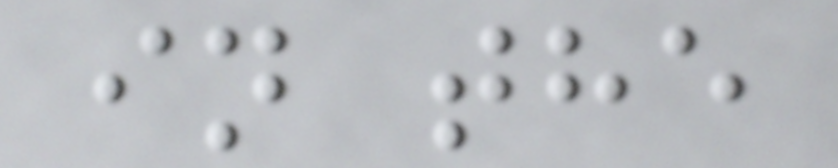in the
